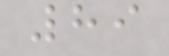89
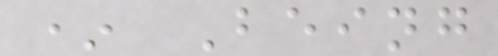* Being
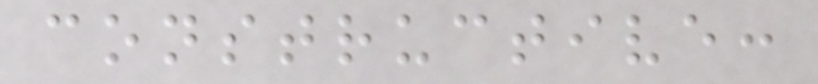constructive:
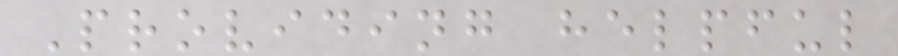Providing helpful
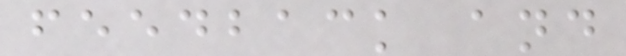feedback and
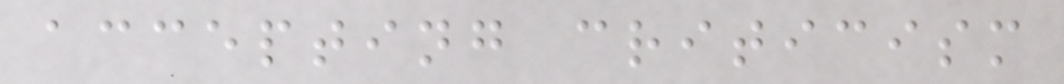accepting criticism
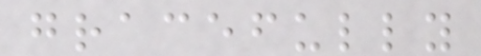gracefully
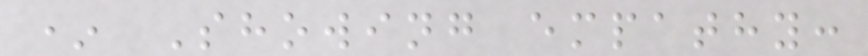* Showing empathy:
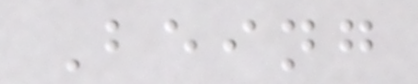Being
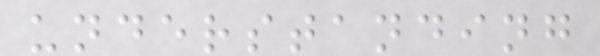understanding
